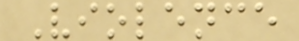Violence
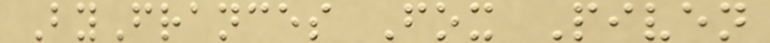ByFrances Fox Piven
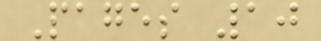Pages 10
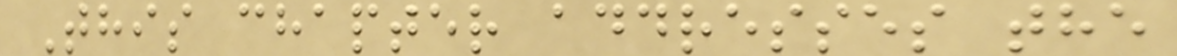This chapter addresses the
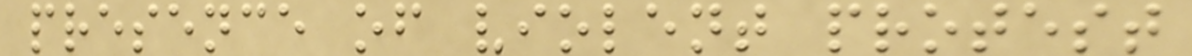presence of violent protest
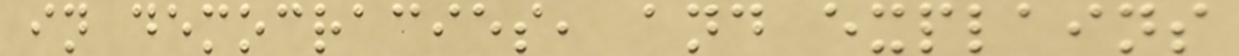in democracies, and explains
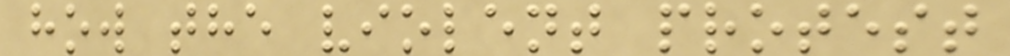how the violent protest
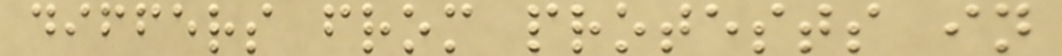differs from protests in
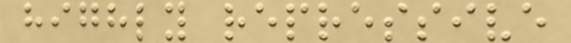highly repressive
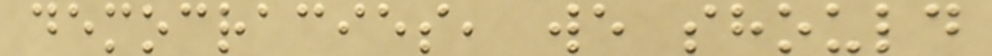democracies, we should
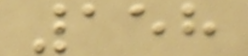158
